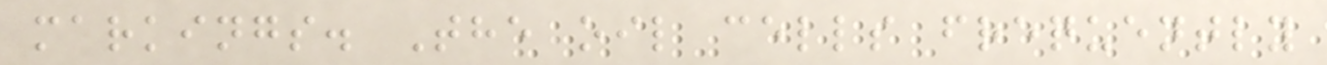markings. The oil cells frequently
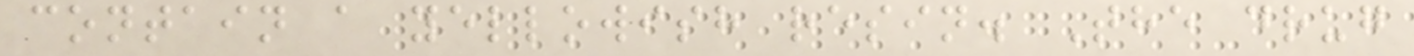contain a yellowish resin. The drug
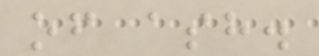of ash.
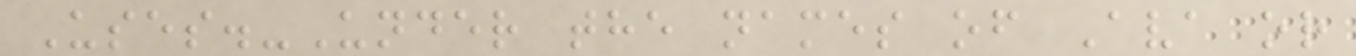Uses.-Under the names of Ava or
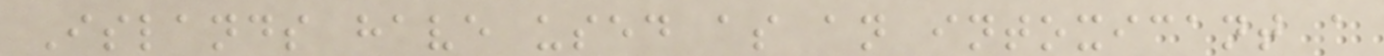Islands have used as an intoxicant a
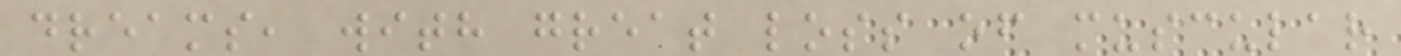dreams, with great loss of muscular
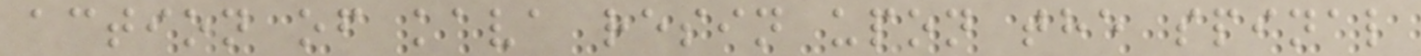action of kava resin upon the spinal
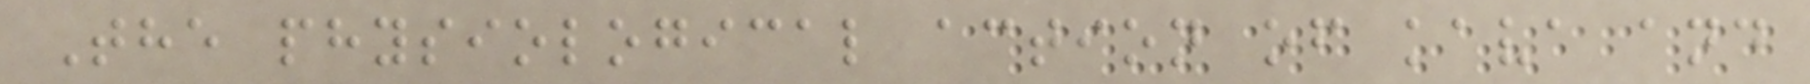The physiological action of kava and
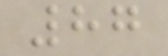87
